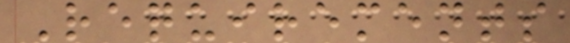Requirements
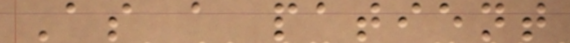As a patient
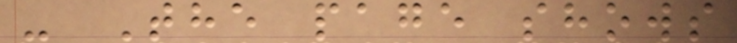- The page shows
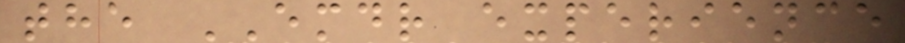the EMDR experience
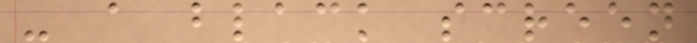- a black screen
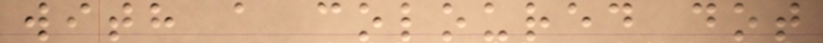with a coloured dot
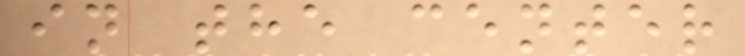in the center
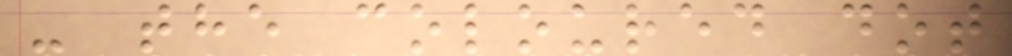- the coloured dot
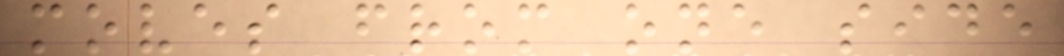moves from one side
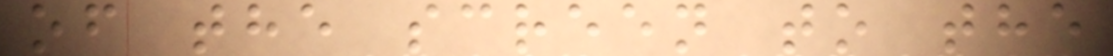of the screen to the
